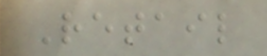Retail
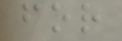for
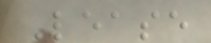Lease
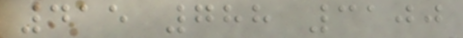415 788 3100
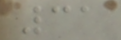31
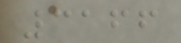3166
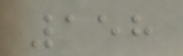158
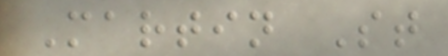Martin St
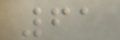61
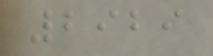2929
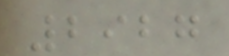2927
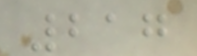217
